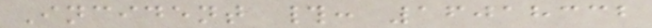Incident #: 16018332
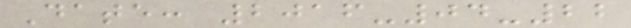Date: 2016-04-22
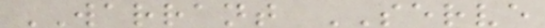WARRANT SERVE
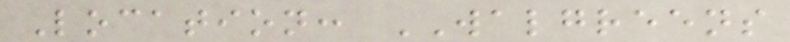Location: WALGREENS
